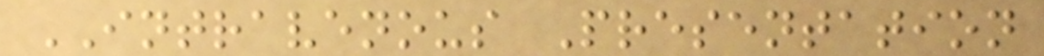INTRAVENOUS Presentation
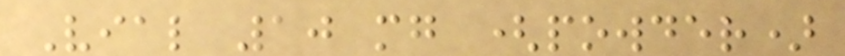Vial 10 mg (powder)
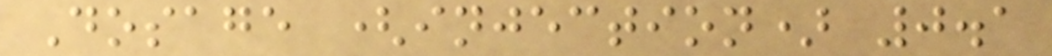Dosage (injection) 0.1
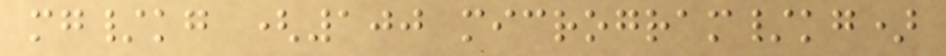mg/kg (100 microgram/kg)
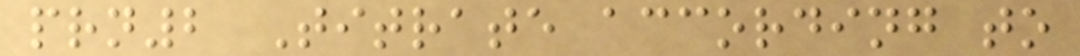prn2 Titrate according to
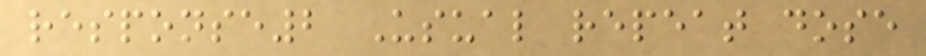response2 Usual repeat dose
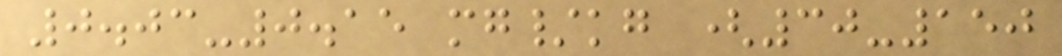0.03-0.15 mg/kg (30-150
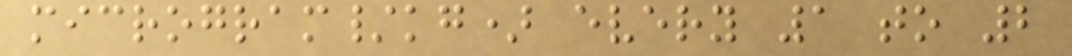microgram/kg) every 1 to 2
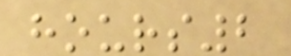hours2
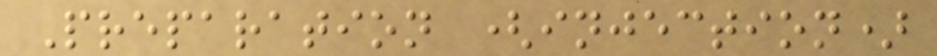Preparation (injection)
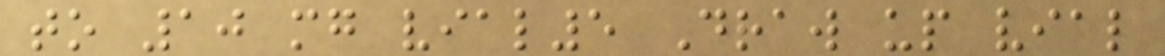to 10 mg vial5 Draw up vial
